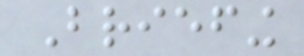Briefing
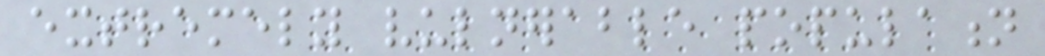extremely vulnerable population
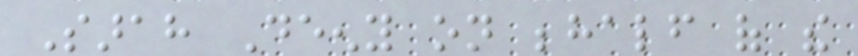Sarah Deeny on behalf of the
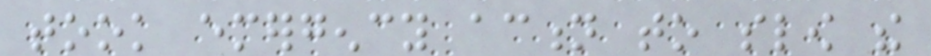took emergency action to slow the
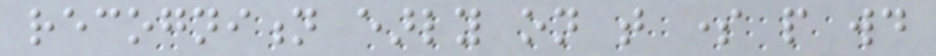recognition early on that some people would
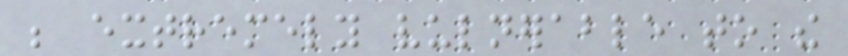be extremely vulnerable to the
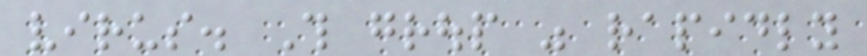virus. This group was rapidly
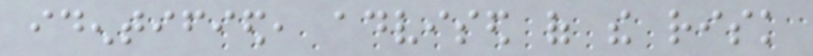identified, advised of the risk
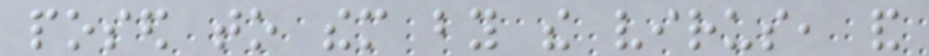posed to them by the virus, and
